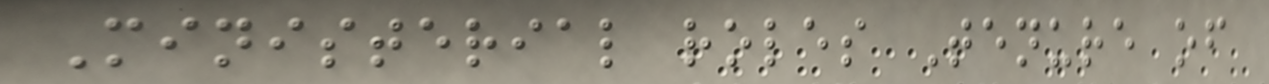Ministerial roles Tenure of
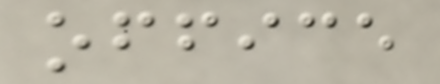office
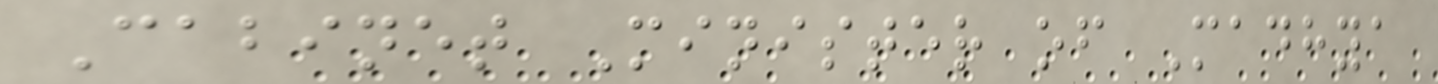Cabinet Minister of Madhya
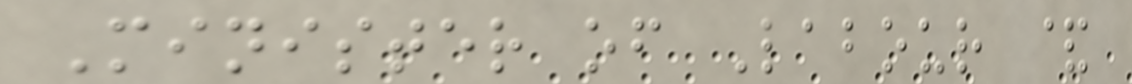Minister of Labour &
